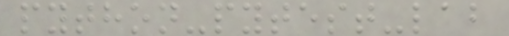python-pytest-lab
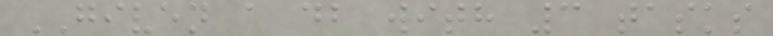GIVEN a db with 3 tasks
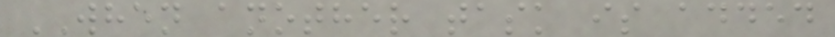WHEN another task is added
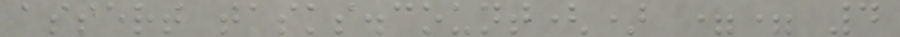assert tasks.count() == 4
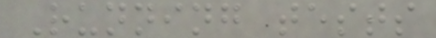Running tests
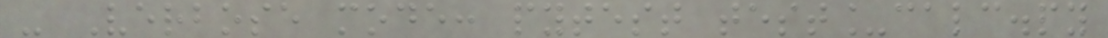- Verbose mode: pytest test_calc.py
